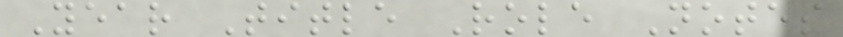Year Title Role Notes
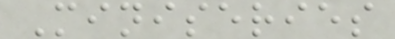Miniseries
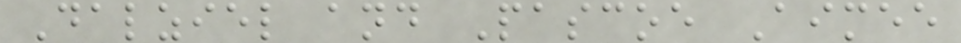Dalziel and Pascoe Aimee
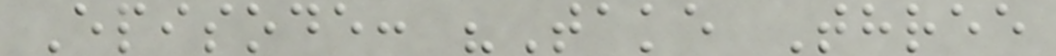Episode: "Take Three
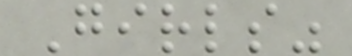Girls"
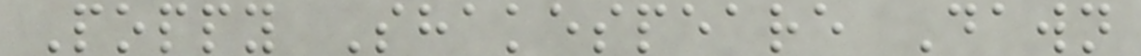Poppy Shakespeare Dawn
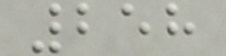258
